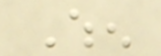When
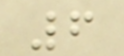6
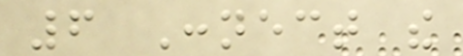6 Connect the
